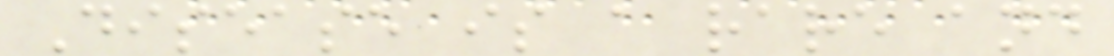Disease is a rare and
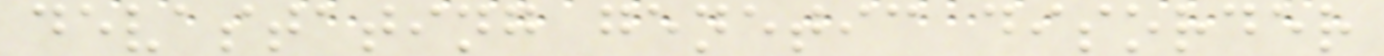devastating genetic disorder
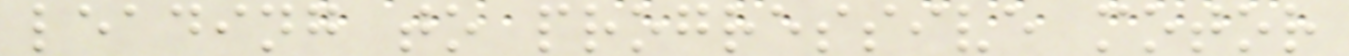leading to progressive motor
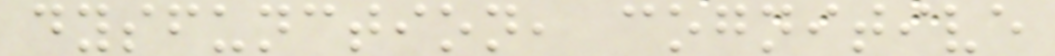dysfunction, cognitive
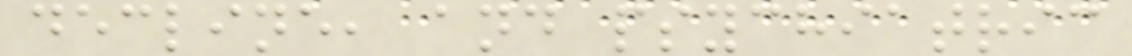decline, and psychiatric
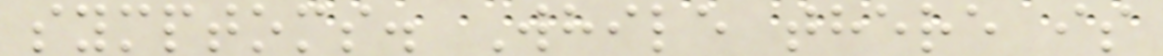symptoms. While there is
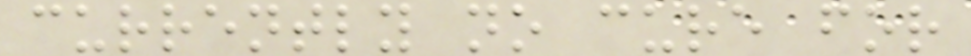currently no cure for
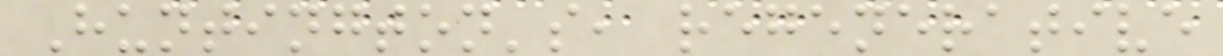Huntington's, regenerative
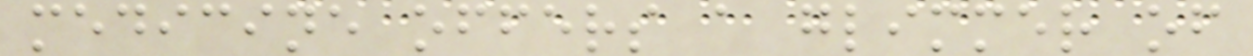medicine offers a glimmer of
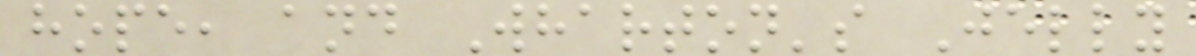hope, and Wharton's Jelly
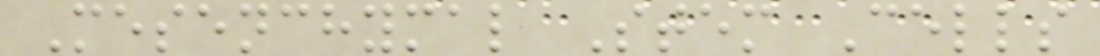Mesenchymal Stem Cells
